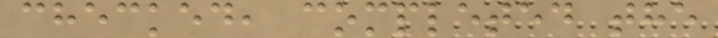checked, completed the
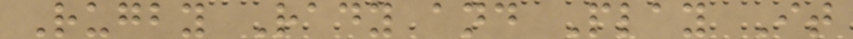Rugby Rady and Play It
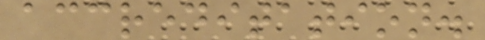accreditation.
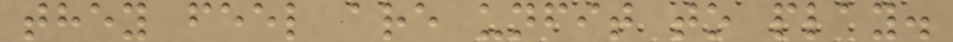they feel are unfit to play.
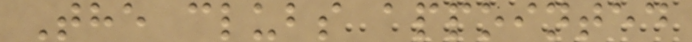The clubs appointed
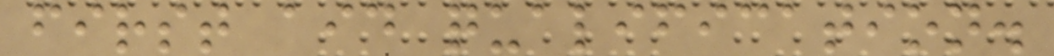first aid qualification.
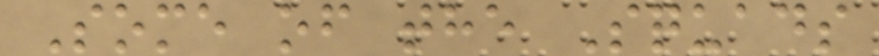Some of the Squads
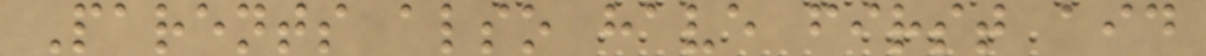Parents also have first aid
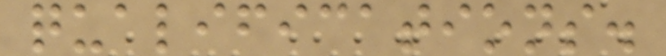qualifications.
